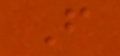F
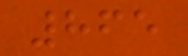865
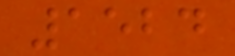1524
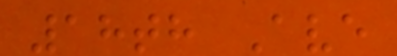18th Ave
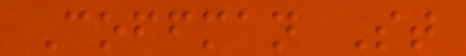Coffman St
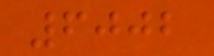6002
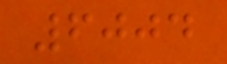6004
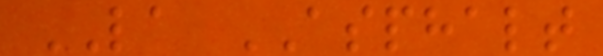LA ASPHALT
